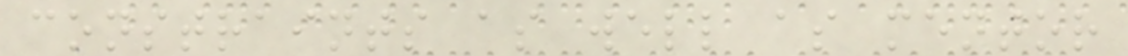constraints as well as mentor
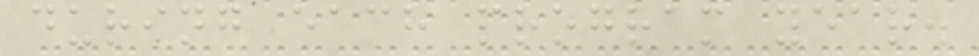during each program year.
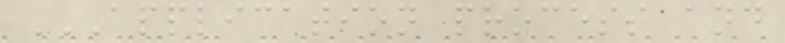APPLICATION PROCESS AND
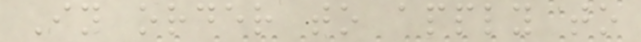In order to apply to
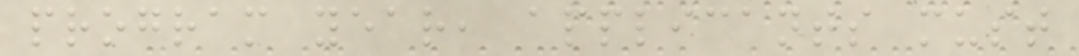program year, applicants must
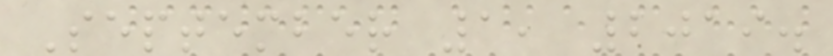September 1, 2019.
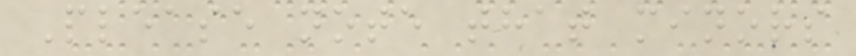Please note that minors
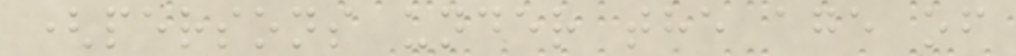(persons under the age of
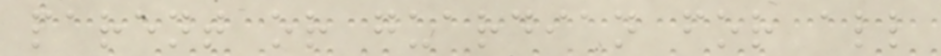parent or guardian for all
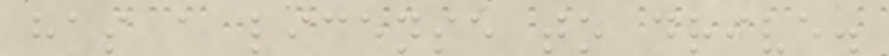has a license to drive.
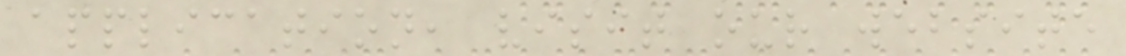application, visit our website
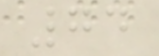74
